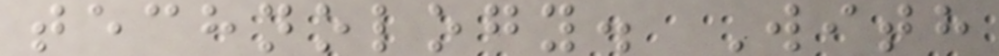technology. With
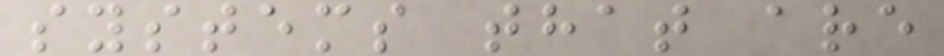systems that are
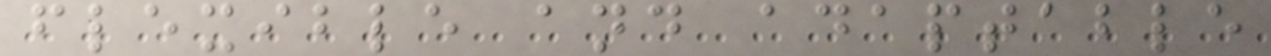flexible and adaptable
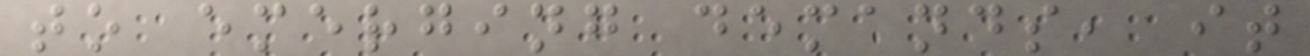to emerging demands, it
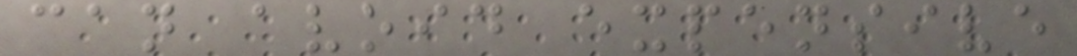can avoid expensive
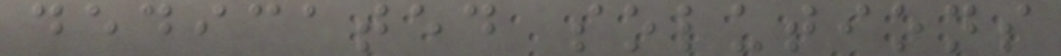dedicated solutions
